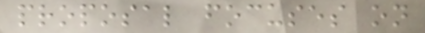proposal focuses on
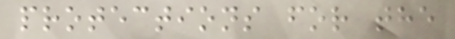protections for the
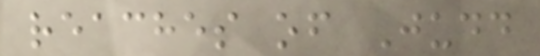reaches of Judd
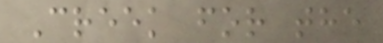Creek for the
